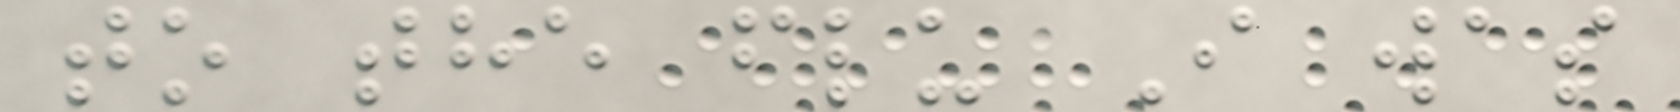to the flu I was
